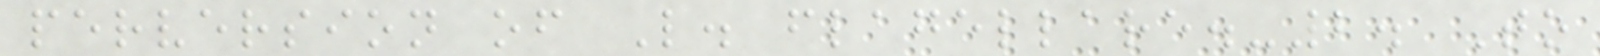perversion of L. flagellare.-2. To
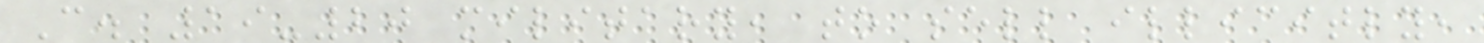C. 19-20 military, to sell illicitly,
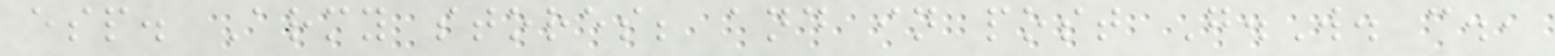esp. Army stores; and in post G.W. c.,
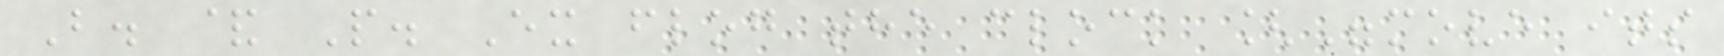B. & P. Ex flog the clock ["move its
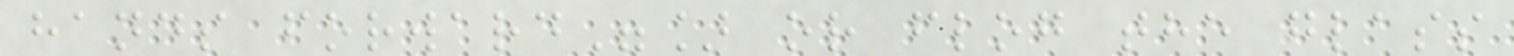hands forward"] or flog the glass
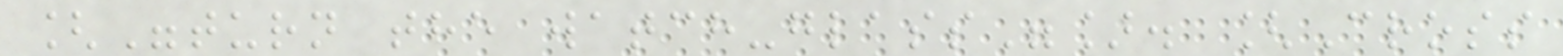["turn the watch-glass"]. [Cross
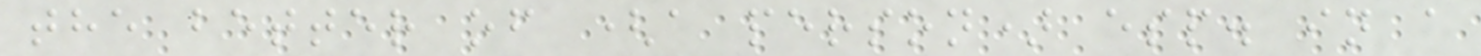the better of (a person) esp. in a
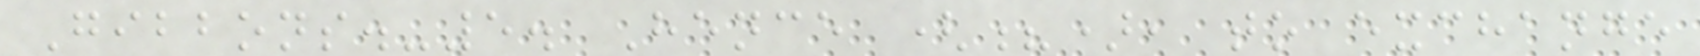Gibbons.-5. Hence (?), to exchange
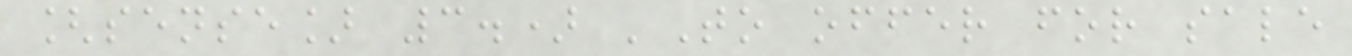[sense] 3.) 'To offer for sale
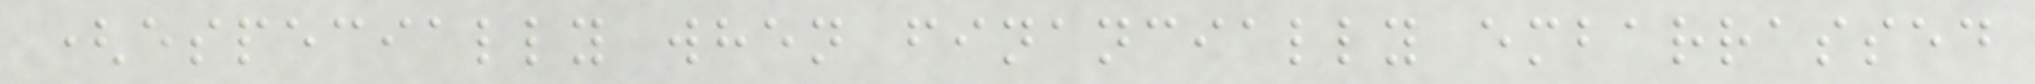(especially when financially embarrassed
